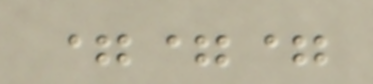===
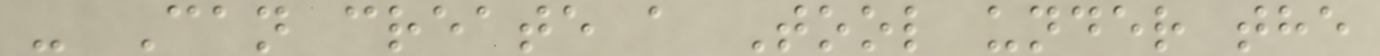- Can create a Tool under the
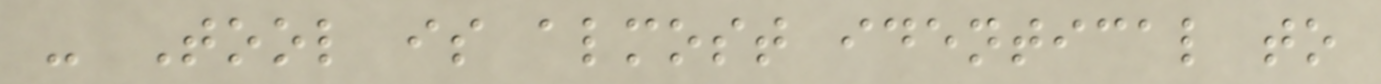- Tool is almost identical to
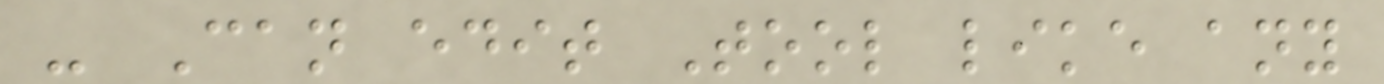- Can edit Tool like any
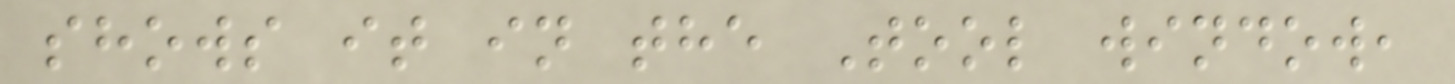shows it in the Tool window,
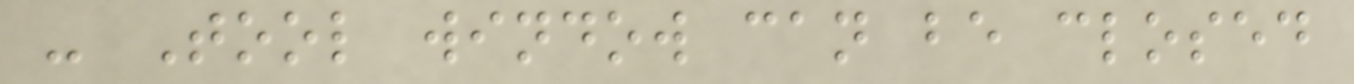- Tool window can be closed
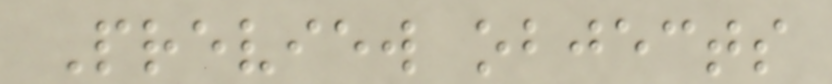Preview objects
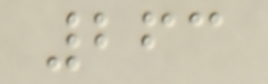263
